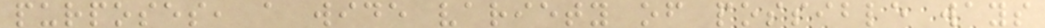purposes, a wide variety of possible ways
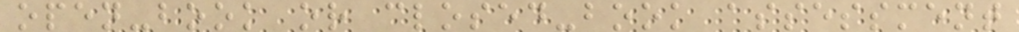open-book or closed-book assessment
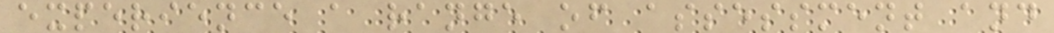experience a range of assessment and
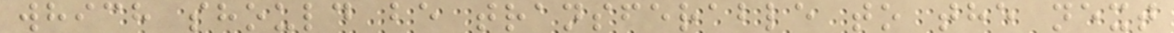which should be transferable to the next
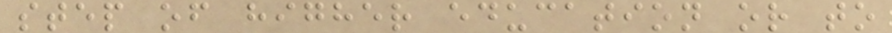step of higher education or to
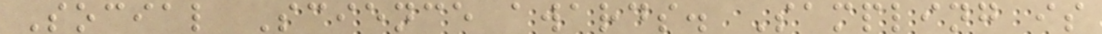Social Science awards. Sampling is
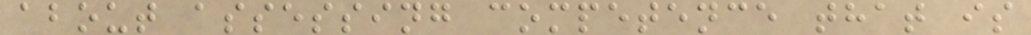about assessing competence that is
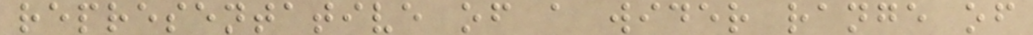representative of a wider range of
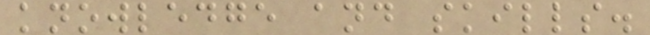knowledge and skills.
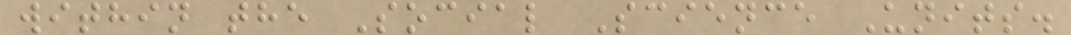within the Social Science Units.
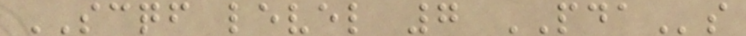SCQF level 7 PDAs
